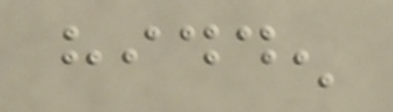hidden
